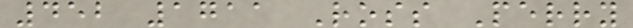452 1711 Ross Perry
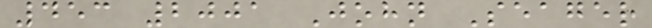453 2001 John Seager
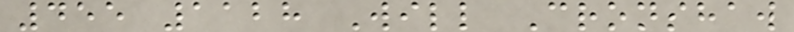455 1128 Will Cronshaw
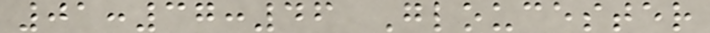01:37:46 Gloucester
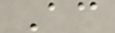Ac
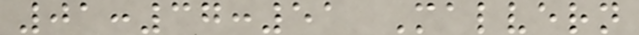01:37:51 Malvern
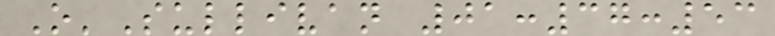O'Sullivan 01:37:53
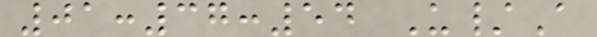01:37:54 U/A
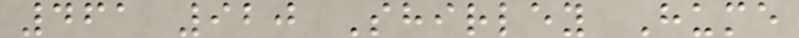461 920 Shirley Hume
